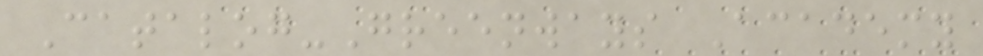Catalog-Greenways Academy
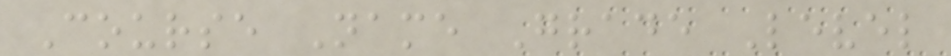Course Name Grade Level
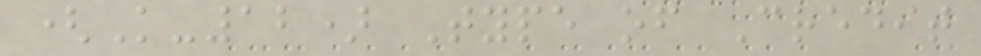(K-12) Type of Credit
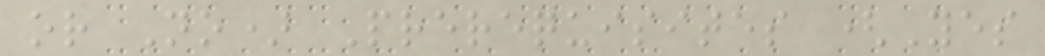or No) Prerequisites (Yes
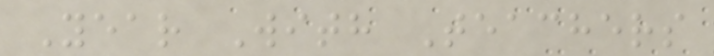Year With Teachers
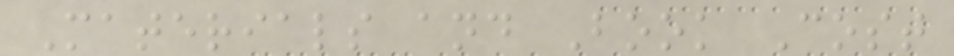Materials and Book Cost
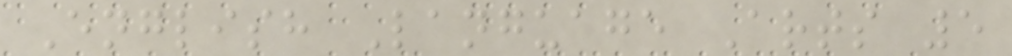English Language Arts 5
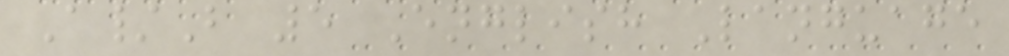A/B 5 English Language
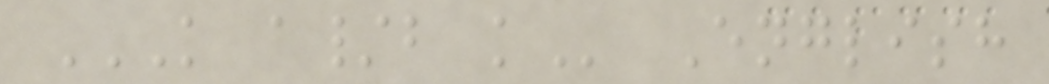K A/B K English
